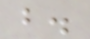b.
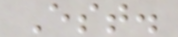Est.
